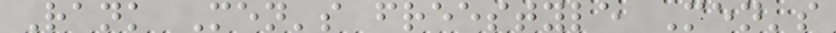Rank Men's freestyle Men's
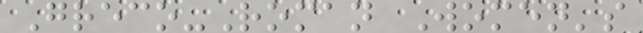Greco-Roman Women's
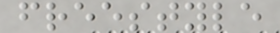freestyle
